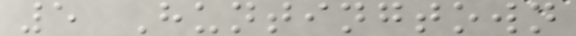5 Huntingtown
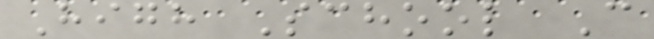High School C
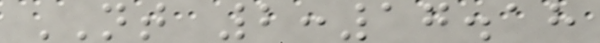NT 2:17.18
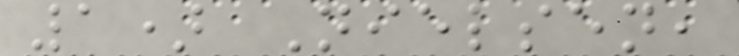1) Nielsen,
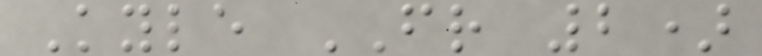Kyle FR 2)
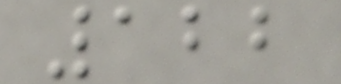122
